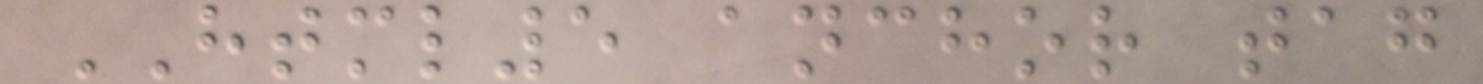HTML5 anchor tag
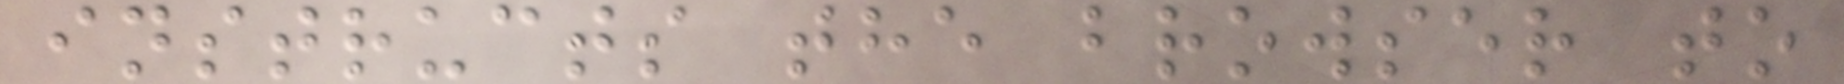instructs the browser to
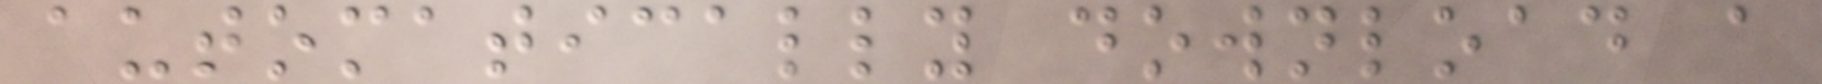automatically download a
